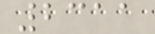2311
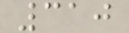310
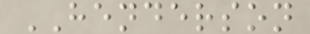HENDERSON
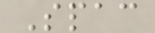Spac
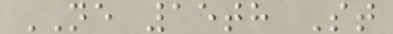NE 15th St
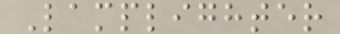Lamplighter
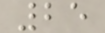25
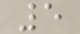5
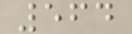564
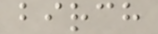birch
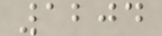1204
